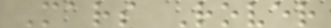Mars Rover
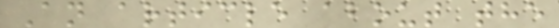An article about the
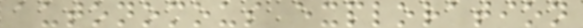autonomous exploration
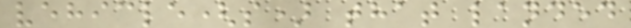vehicle(s) that landed
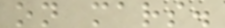on mars.
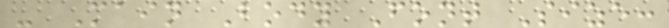- Main Body Font Size:
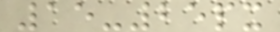15-25px
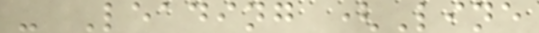- Leading (Line
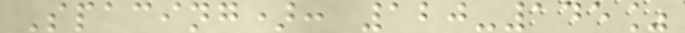Spacing): 120-145%
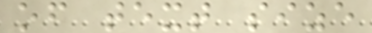of text size
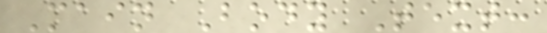Main Body Text:
